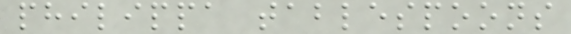philippa tablespoons
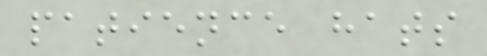patience hats
